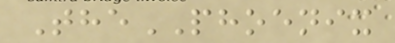ThePHOENIX
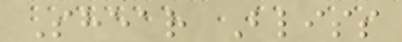Shear Bliss
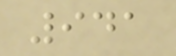941
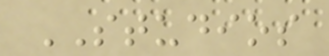STUDIOS
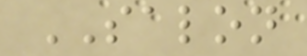SALON
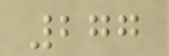277
